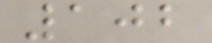102
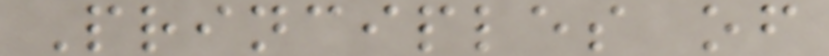Principles of
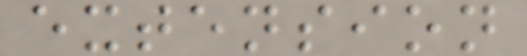extension
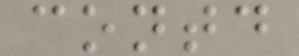contd
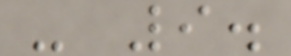- 9.
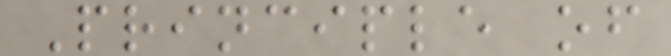Principle of
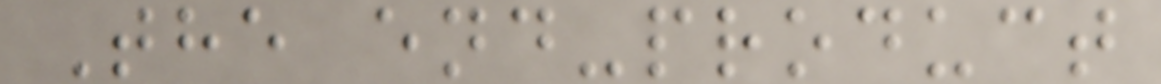The end-product
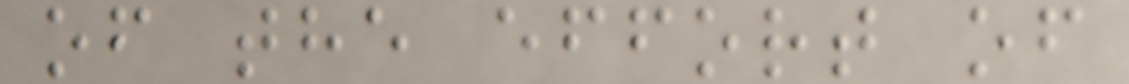of the effort of
